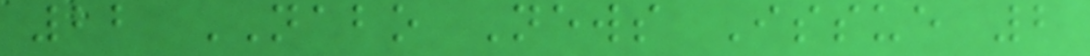22 NABO News Issue 2
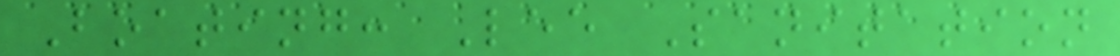Boating: Lee Sanitation
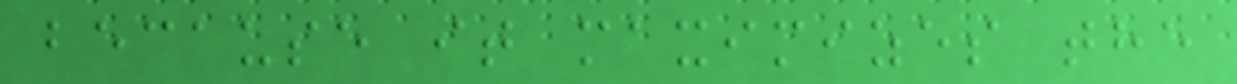because it maximizes the
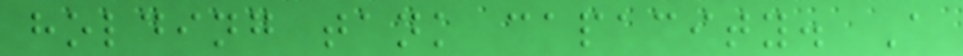holding tank capacity. A
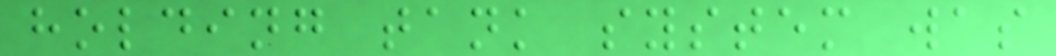holding tank system was
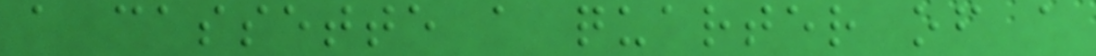a cassette a quarter of a
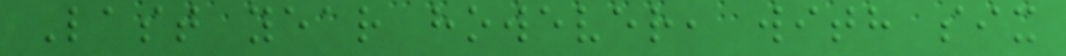Last year however, with six
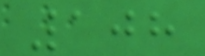108
